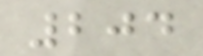204
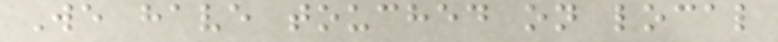We have touched on local
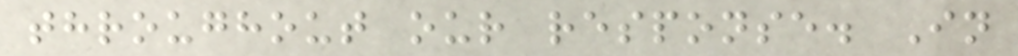throughout our response. In
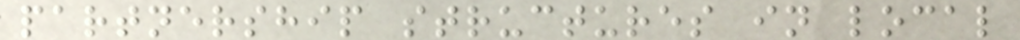partnership structures in local
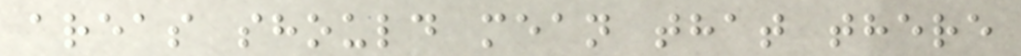areas should mean that there
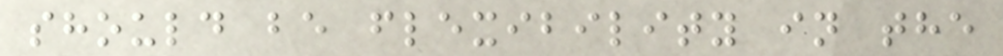should be flexibility in the
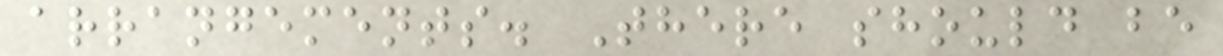arrangements. There should be
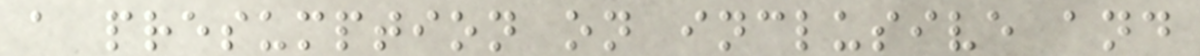a presumption on inclusive and
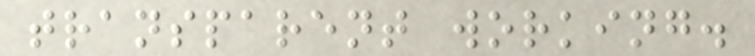transparent working.
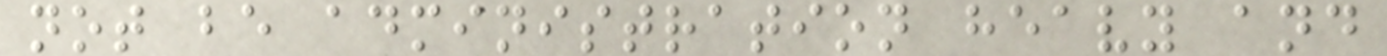not be administration heavy and
